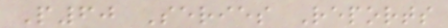P60 Series Reports
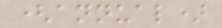(annual)
